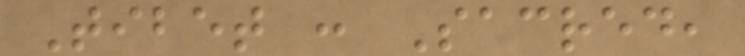Tibet : Sacred,
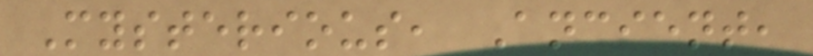Mysterious, Ancient,
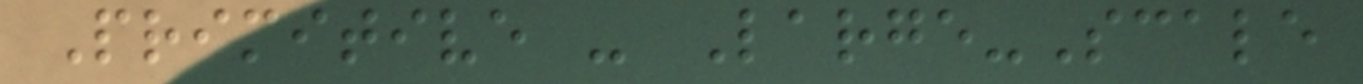Primitive - Large-Scale
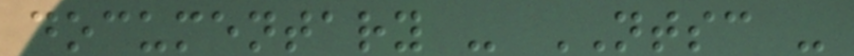documentary - NTSC -
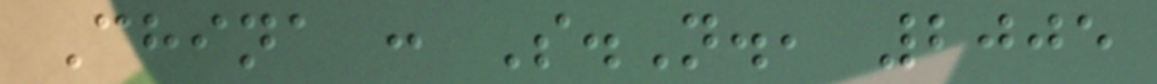China : S.N., 2005
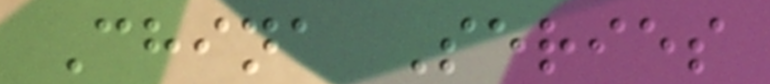China Series
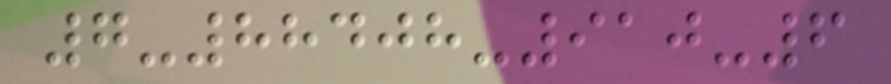7-88408-910-6
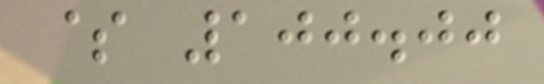$ 100.00
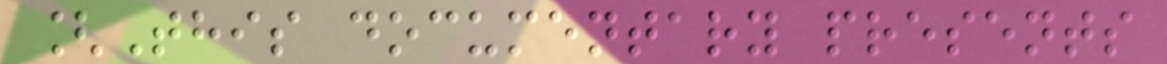[This documentary presents
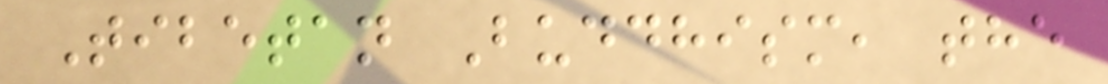Tibetan Buddhism, the
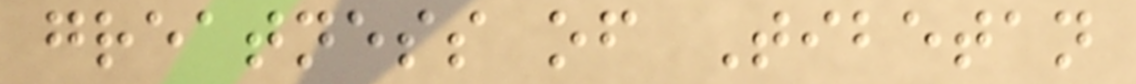greatness of Tibetan
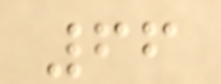66
